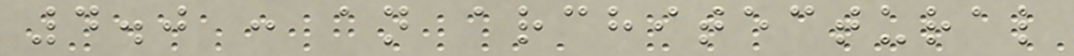4.0 : an architectural
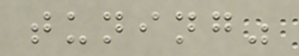tuning"
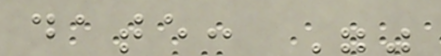date: ""
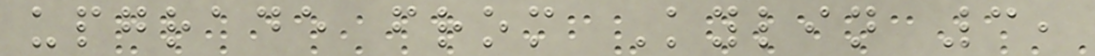upgrade from Kylin 3,
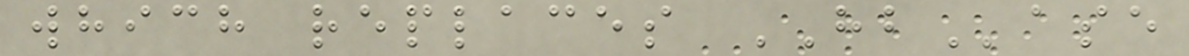which replaces HBase
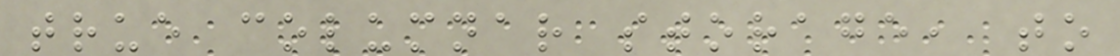true columnar storage, to
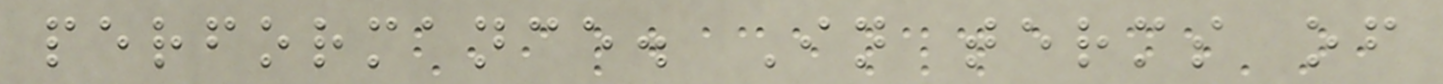performance. In terms of
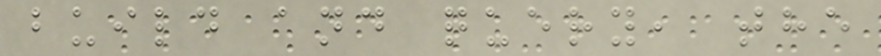build and query, the
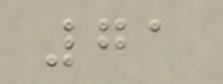71
